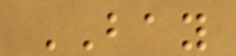BAY
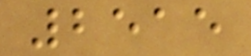2515
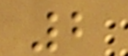2
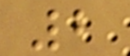2
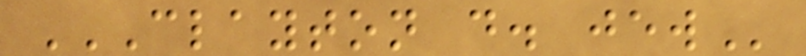CLAYTON D. JEW
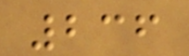236
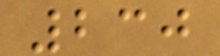230
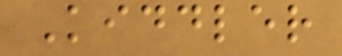Kiddler
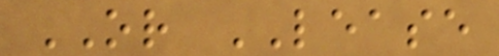OR LEASE
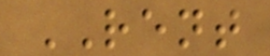RENT
